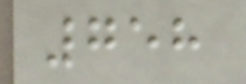758
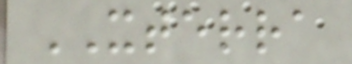XTERRA
